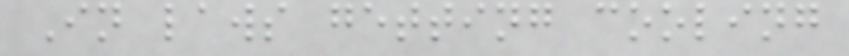In laws getting cooling
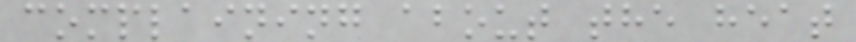complaining about the heat
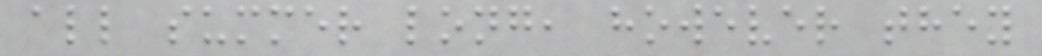all summer long, however they
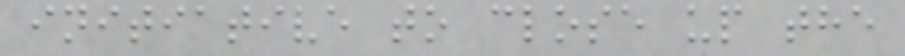initiative to close up the
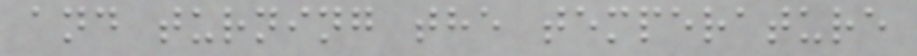and turning the temperature
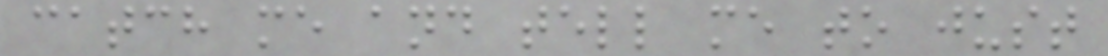catch me and tell me to just
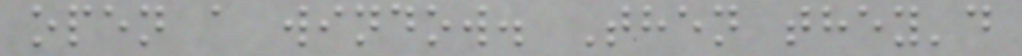open a window. Then they'd
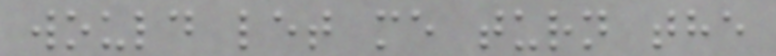would let me turn the
